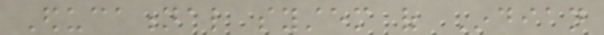Educational system of Indian
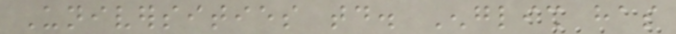Universities today. English has
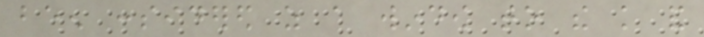been considered as a window to the knowledge and
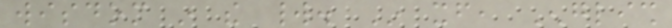wisdom in the world. In itself, English
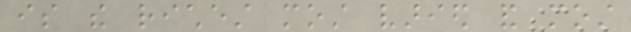is the richest most varied and most
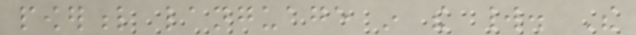powerful language in the world. The
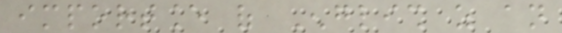importance of English as an
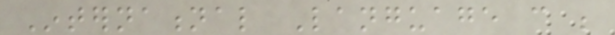International Language can be
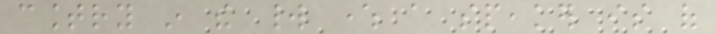country in the world where a speaker is of
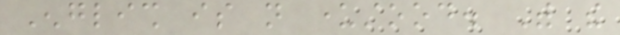English is not understood. With the
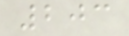203
